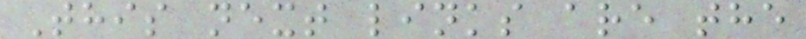This next links are the
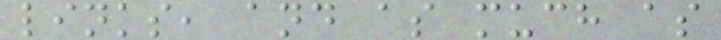links, and as much as
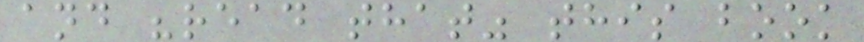and "read that" this book
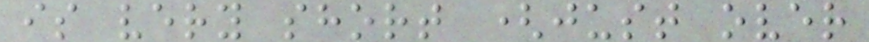is very short (just over
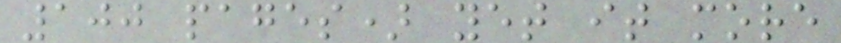100 pages) yet it more
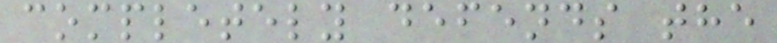completely defends the
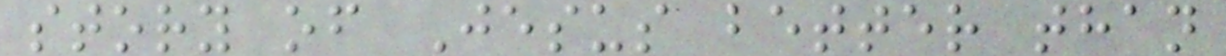story of Jesus better than
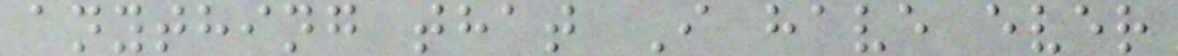anything that I have ever
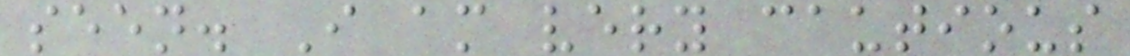seen. I am very cautious
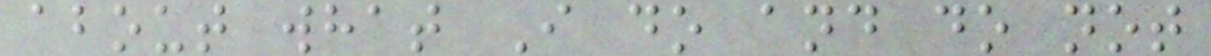about what I do and do not
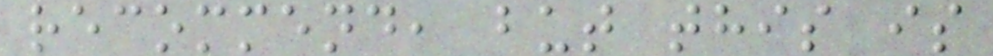recommend, but this is
